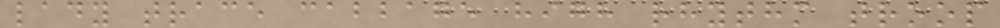lady trace cabbage high rhythm troop
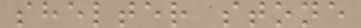shelter stone
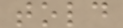told
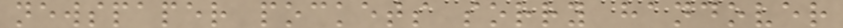newspaper pockets sorry handover
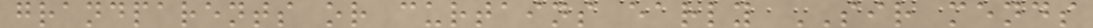grandparents or curtains early SIR mends
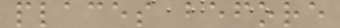places before
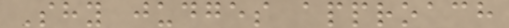Shy judges approach
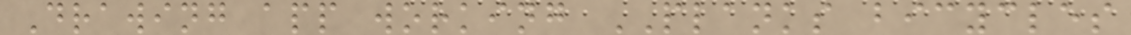Drawing app working PLANKS bicycles
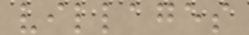villages
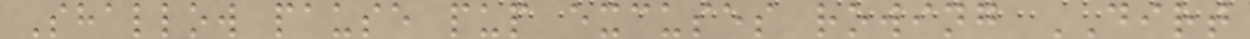Shallow pause pup excuses rowing DIRT
